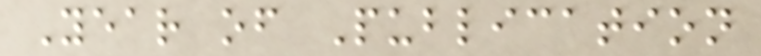Year of Publication
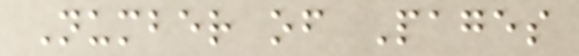Number of Pages
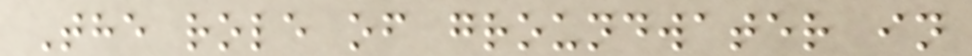The role of groundwater in
